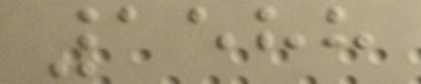1588
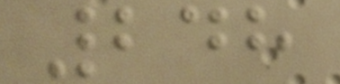248
